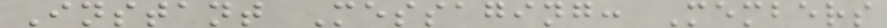Instant Messaging: Members
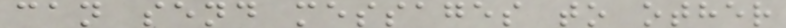can send messages to other
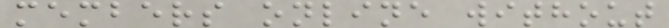members online without
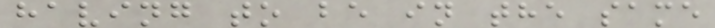having to be in the same
